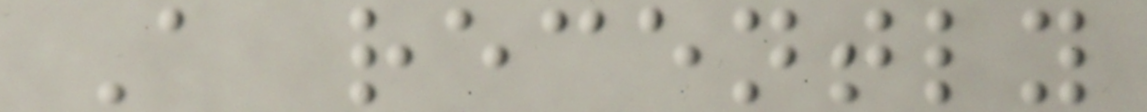A recently
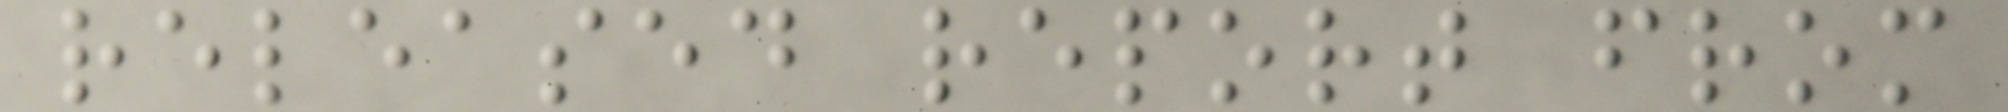released report from
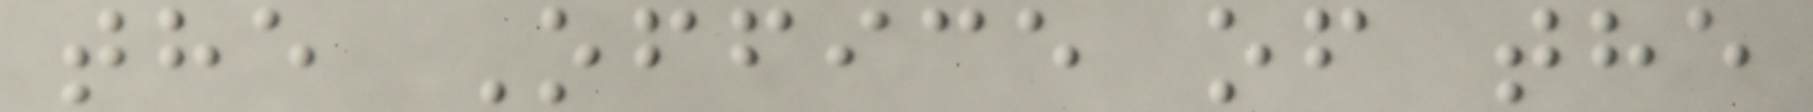the Office of the
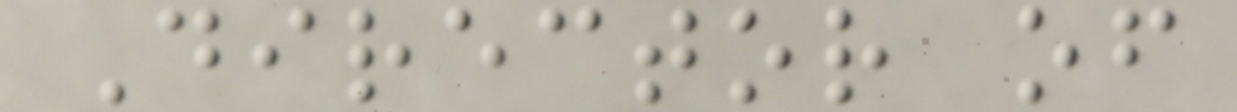Director of
